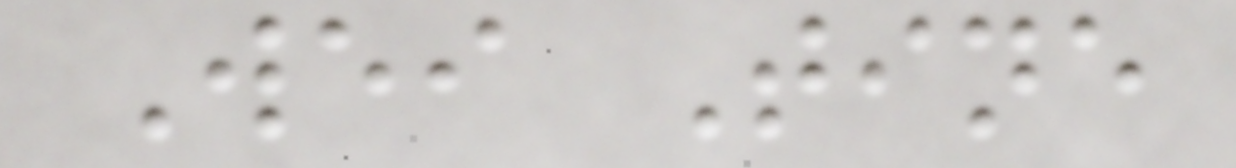Wei Tine
